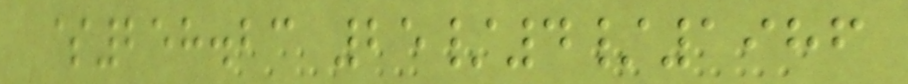$258.23 25/4/1986
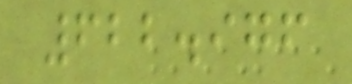622.976
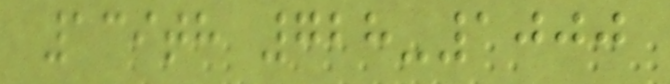139th 728-1000
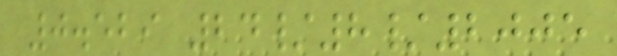0.529 24/8/2005
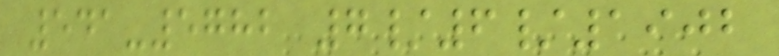541-5782 7/6/1902
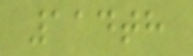114th
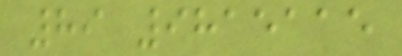89 9815115
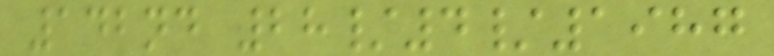142nd 28/4/1987
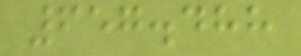657.488
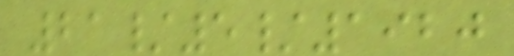21/5/1920
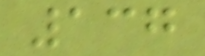137
